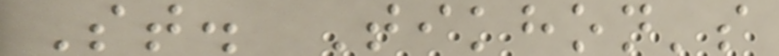St. Tikhon's
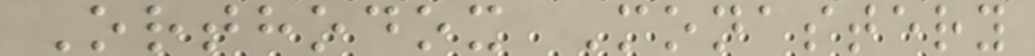Orthodox Monastery
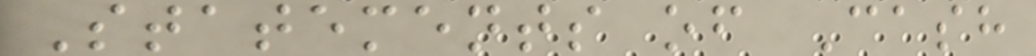Statements of Cash
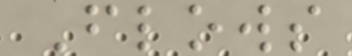Flows
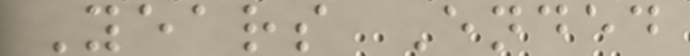Years Ended
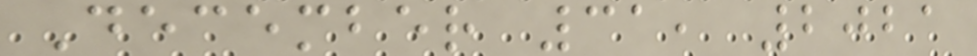December 31, 2021
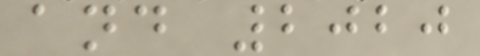and 2020
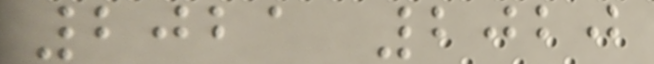2021 2020
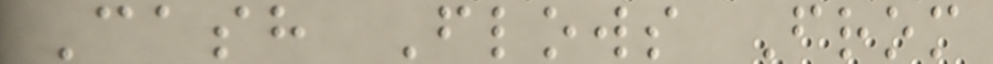Cash Flows From
